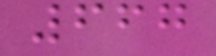667
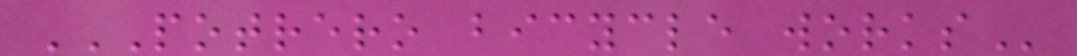POTRERO BICYCLE WORKS
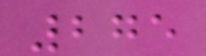275
